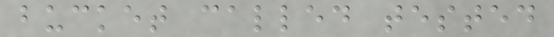bucket called tested
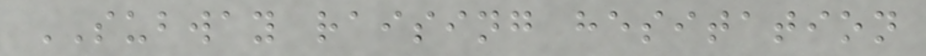SUBWAY raising hesitation
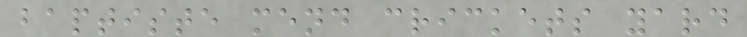baptiste mend crickets yard
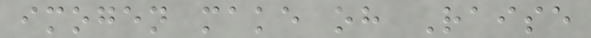imogen make oh Raise
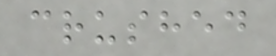crushed
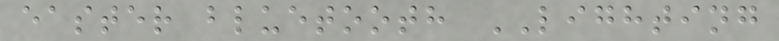easter bluetooth LIGHTING
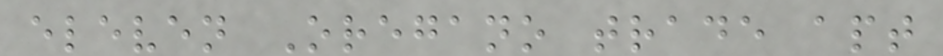eleven Oregano trade apt
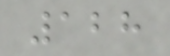128
